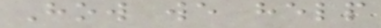How we help
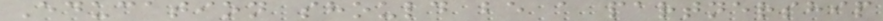Education should be a partnership
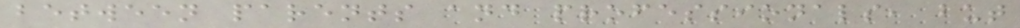between parents and professionals, but
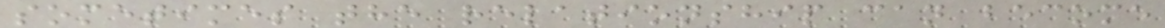sometimes the relationship can become
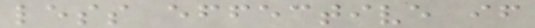less effective if
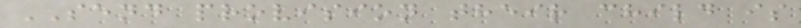SEND provision their child is
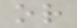or
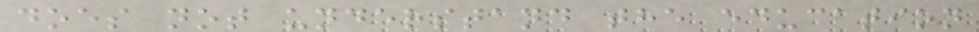does not understand the education
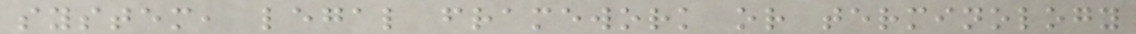system, legal framework or terminology
